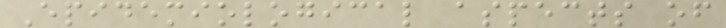Epidemiological aspects of
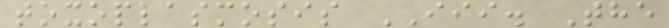toxoplasmosis III. The
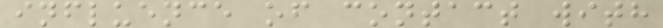influence of contact with
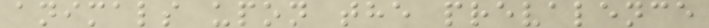animals upon the prevalence
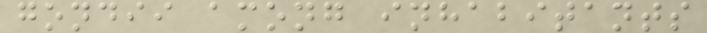gondii among inhabitants
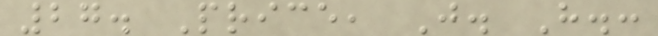27. Price, J. H.:
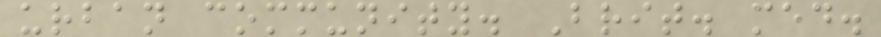urban community. Brit. med.
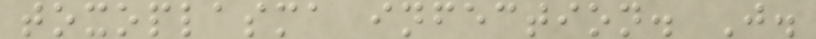toxoplasma infection. J.
